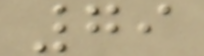79
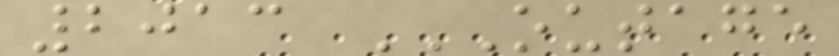2013 OUTAGE
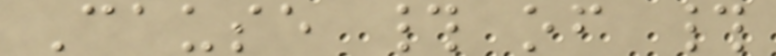Cause # of #
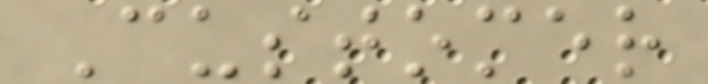Customer
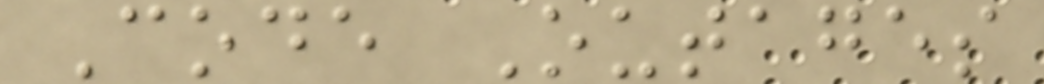Code Outages
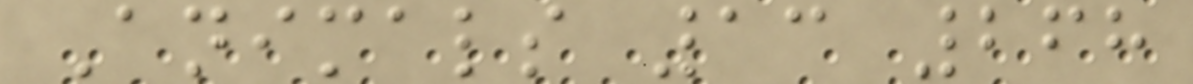Animals 13 268
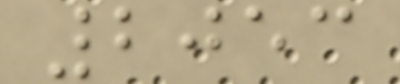2053
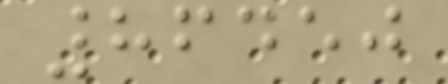86450
